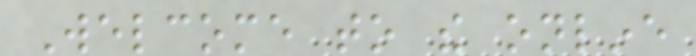Welcome to the online
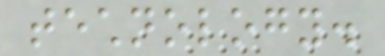technology.
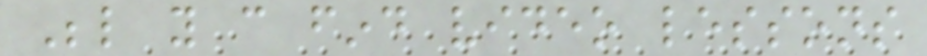Below you can find video lessons
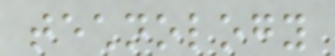technology
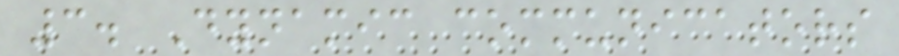3. Dynamic communicators
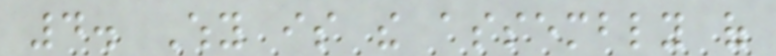4. Why is the assembly of
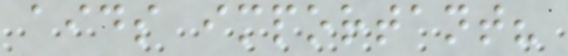aids important?
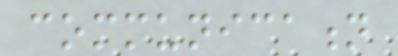communication
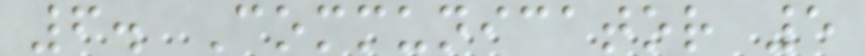6. Communicator 5
